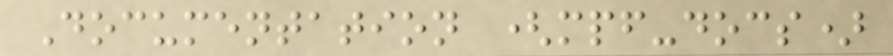Documentation (mpf-docs)
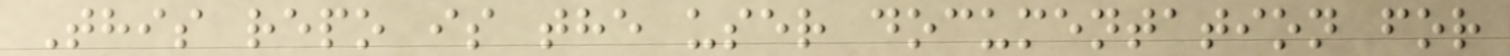This repo is the user documentation for
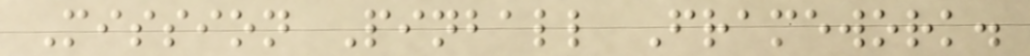Mission Pinball Framework.
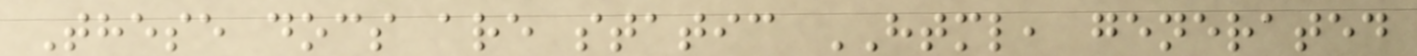These docs are static HTML, generated
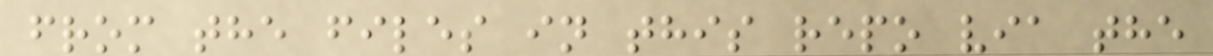from the files in this repo via the
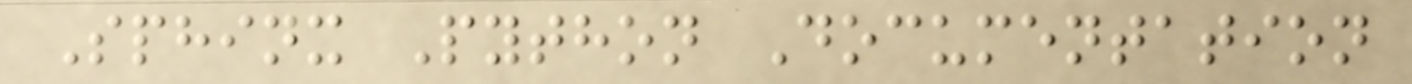Sphinx Python Documentation
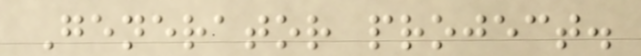Generator project.
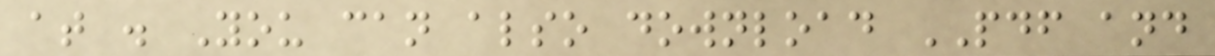at . You can also download PDF and
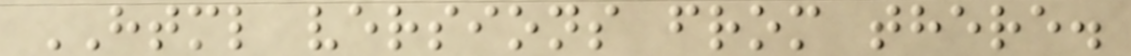HTML versions from there.
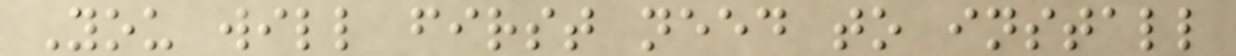You will first need to install
